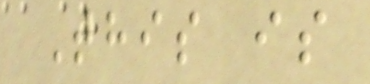This is
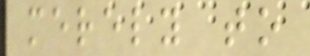merely to
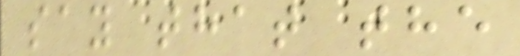say that the
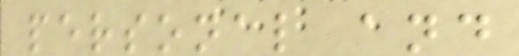personal and
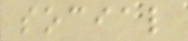social
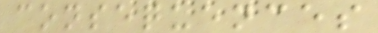consequences
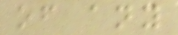of any
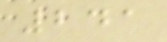241
